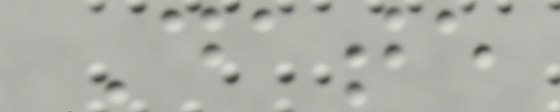Date
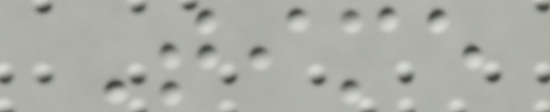Time
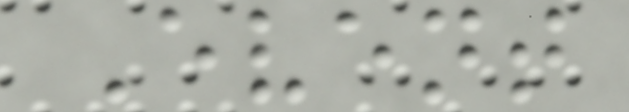Event
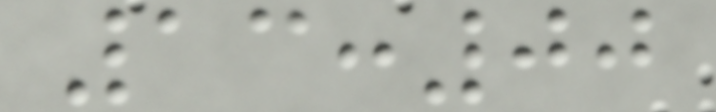13:00
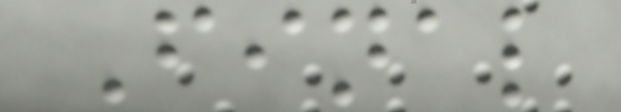Final
